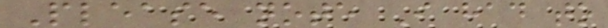Please note I had to
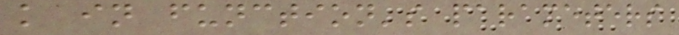k in function's parameters
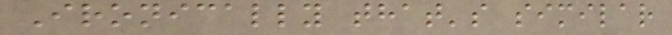Ironically that's similar
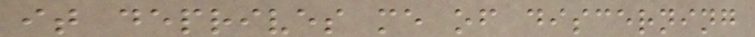it deprives me of discerning
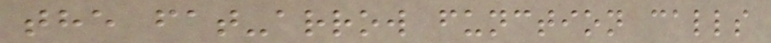the fat-arrow function calls
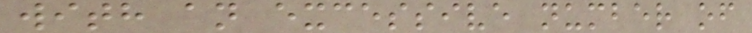with an excessive number of
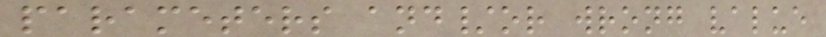parameters and/or wrong value
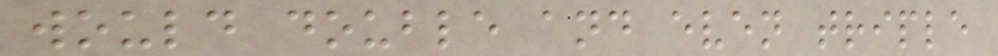would double and even triple
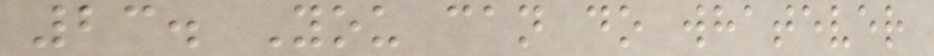23. You can do whatever
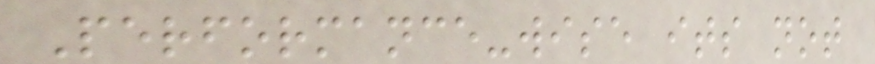Performance-wise its not
